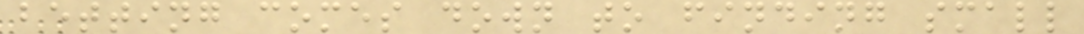betting comes down to finding small
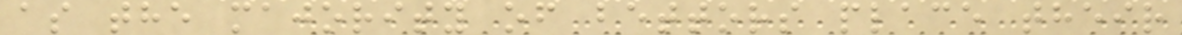as the majority of bettors place their
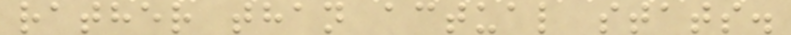rather than actual stats.
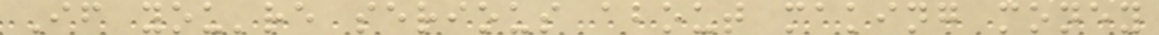If you're serious about making money
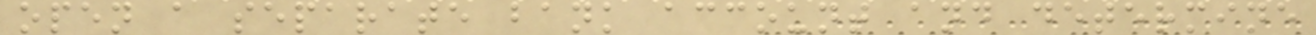open a separate bank account and determine
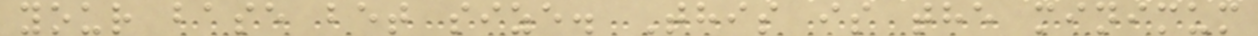your base bet size. This is the minimum
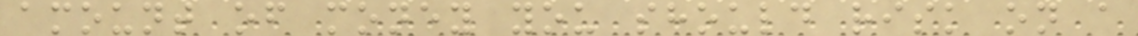amount of money you should risk on a
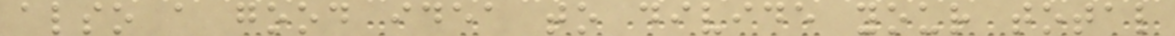also a good idea to divide your total
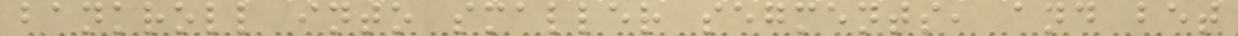bankroll into smaller segments, and bet
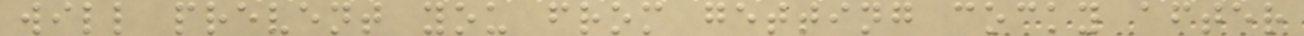will prevent you from getting cocky after
